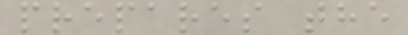prepares the
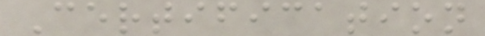Certification
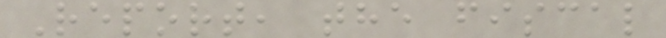Report, the fiscal
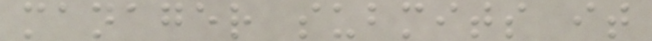manager submits it
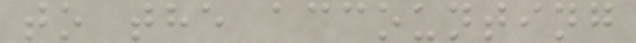to the accounting
